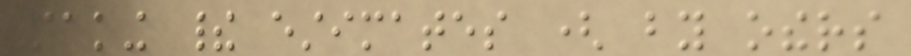making their estimates ( by others
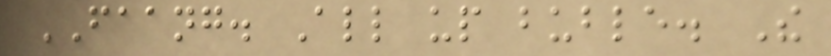FAANG. All up buble. The
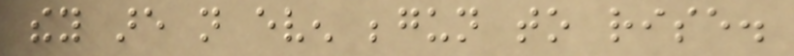they are not even begun to rise.
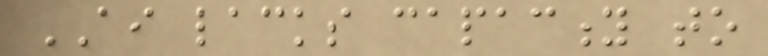AI lacks capacity to
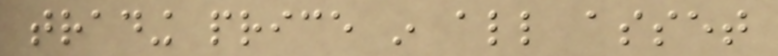trading price in all asset
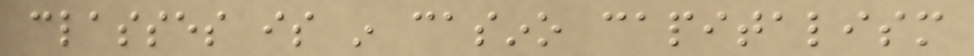classes is in casino capitalism
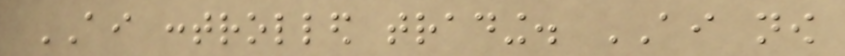AI controlled trading. AI now
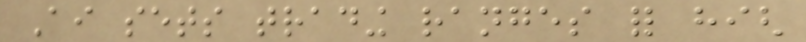Ai sets trading ranges for high
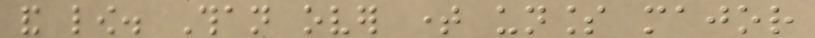and low. Than over time unless major
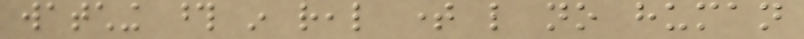watching those in real time like no human
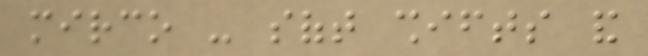mirco - soft shifts and
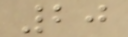20
